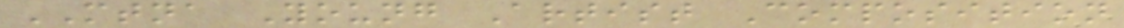MTNA Young Artist Composition
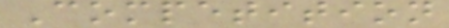Competition
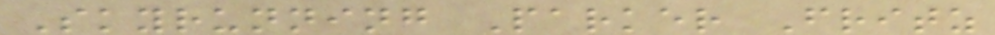Skyrunning Parker Fritz
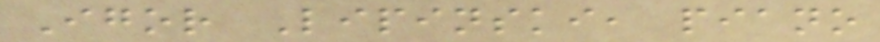Igor Lipinski, piano
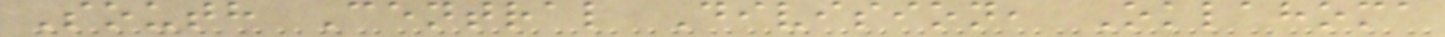South Central Division, Oklahoma
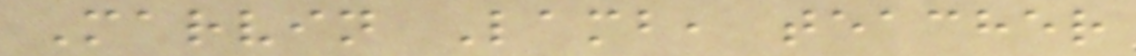Marvin Lamb, teacher
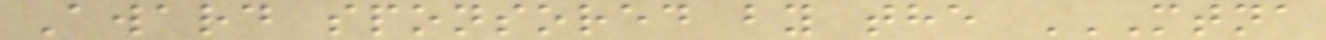Award sponsored by the MTNA
